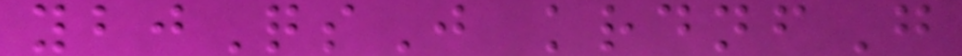ybjQsJ krdnfG
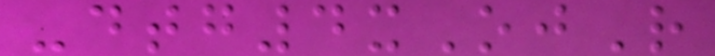-dtg4xOjR
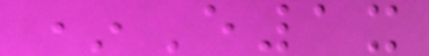*E1x
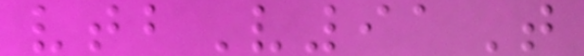vtbV91T
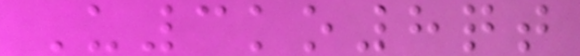U3ko8qt
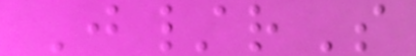J/rS
